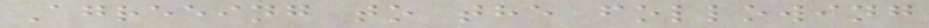Agreeing to the following
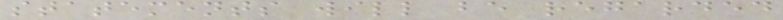statements will be regarded
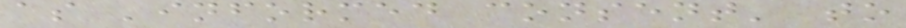as 'informed consent' to
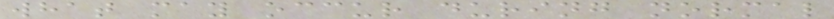what may occur during normal
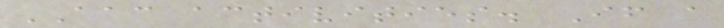AAC activities. If a
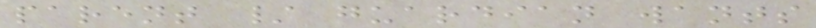parent / guardian wants
